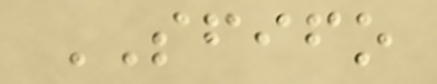SFIFO
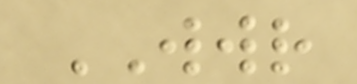WWR
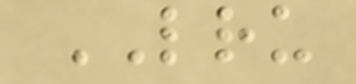LRU
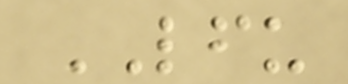LFU
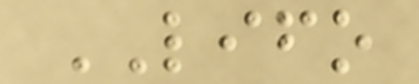LIFO
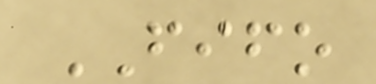FIFO
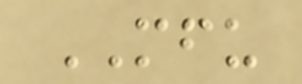MFU
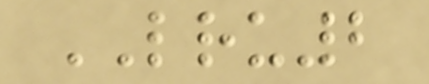LRU2
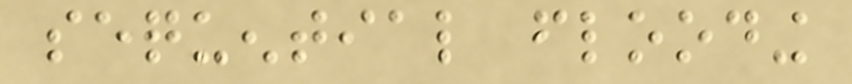sequential flooding
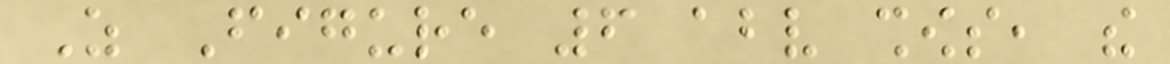As Figure 6 above shows, the
